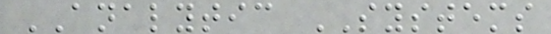ANALYTIC SYSTEMS
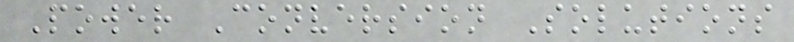Power Conversion Solutions
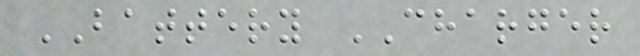BATTERY CHARGER
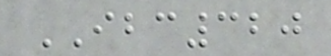IBC320
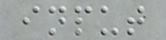input
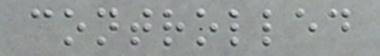controlled
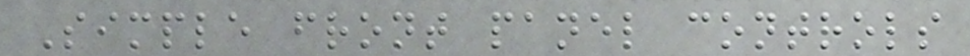Simple front panel controls
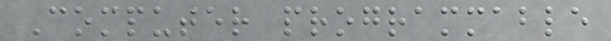Computer programmable
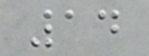14
